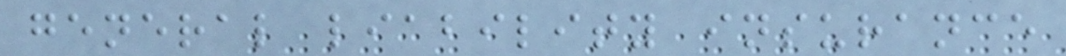general liability insurance
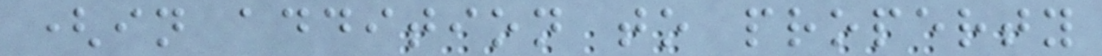(in addition to property
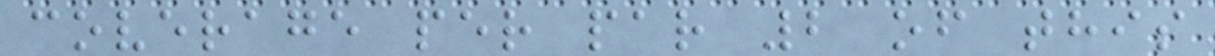coverage per par 2 of this
